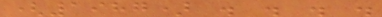(1987) . . . .
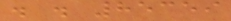. . 85359
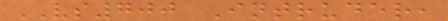VS700 Intruder,
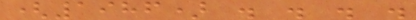(1986) . . . .
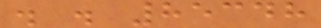. . 85348
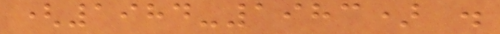(1984-1983) .
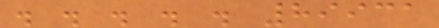. . . . . 89931
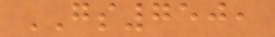GS750,
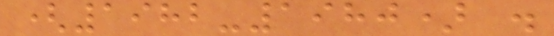(1982-1980) .
